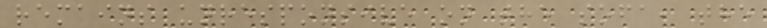remains unresponsive on the sofa, the
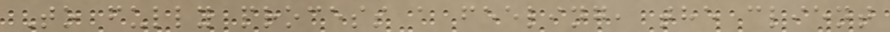To fully process a feeling, the client
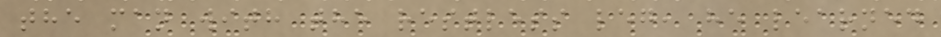the man with the restless leg, he learned
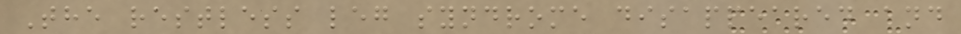The restless leg syndrome disappeared and
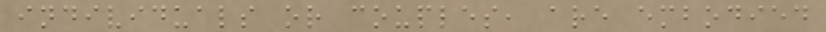individuals or couples, are embodied
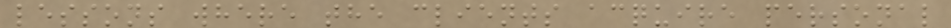lessons where the clients acquire personal
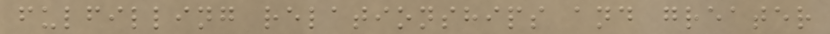fulfilling relationships and greater
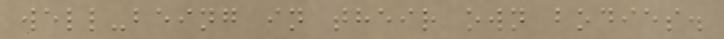well-being in their own bodies.
